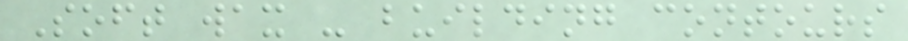Soft wax - building contours
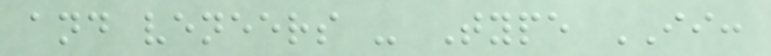and veneers - Type II:
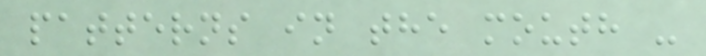patterns in the mouth -
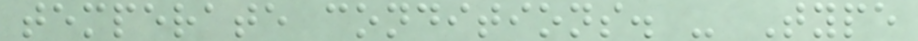temperate conditions. - Type
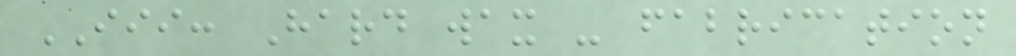III: Hard wax - fabrication
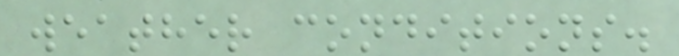weather conditions.
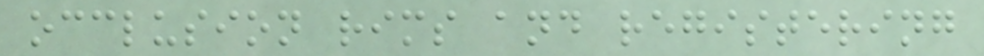occlusion rims and registering
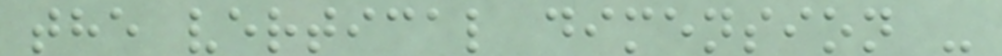the vertical dimension -
